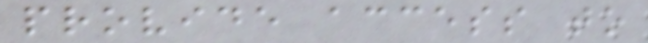provide access to
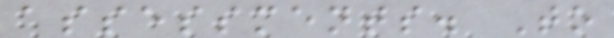assessments. To
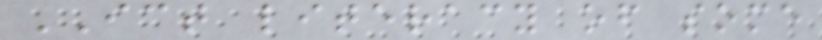ICT literacy of some
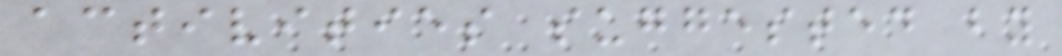activities suggested by
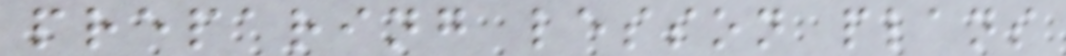preparing lesson plans
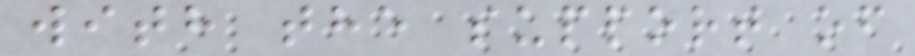with the support of
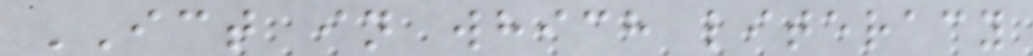ICT in which literacy
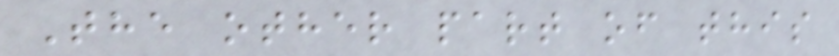The other part of this
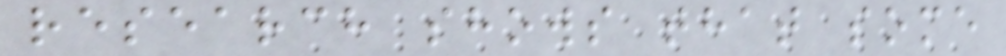research shows that some
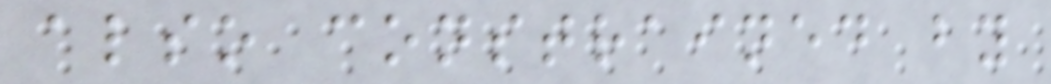also constrained by
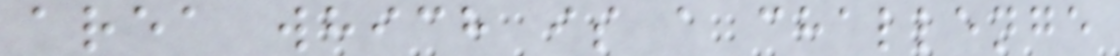area which is a challenge
